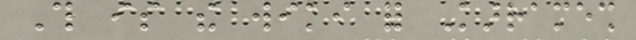This is the wiki for Karramesh
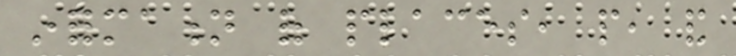information of places, people, and
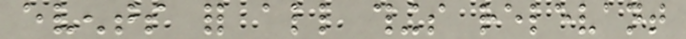events for all things relevant
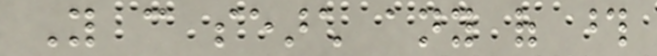You can search any of those
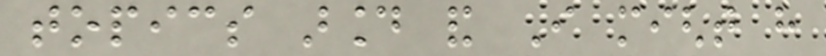topics around and I might have
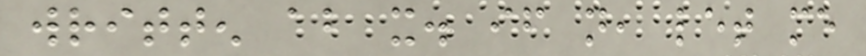written about it. if not, let me
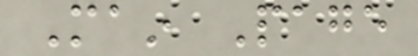Main Page
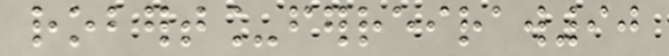robert_ferreiraw90
